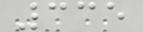335
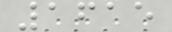1615
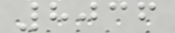8036
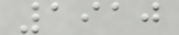1910
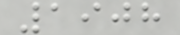1908
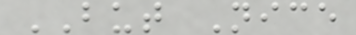BUT Nice
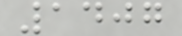1407
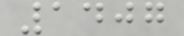1407
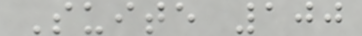Suite 100
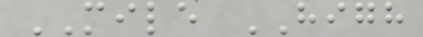MILE HIGH
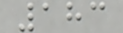183
